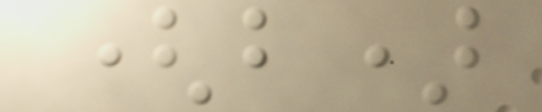(b)
